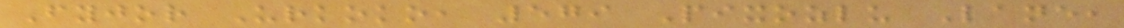Fyjor Urkoko, 579 Pixozlu Lane,
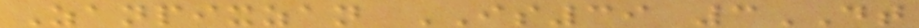Zanpixzan IS39 3DT
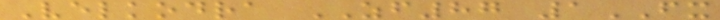Velkodra ZF87 1FX
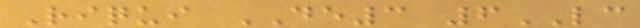Riqui DE3 6LC
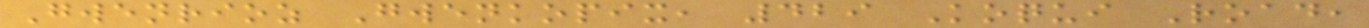Gwenrioz Gwenkopix, 429 Koqui Road,
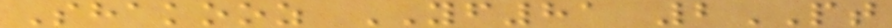Shakooz YF81 2PT
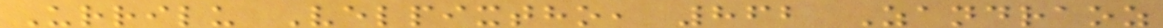Urrilu Velpixtho, 862 Zandraoz
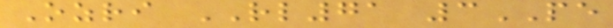Ozri RL71 3PE
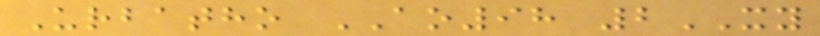Urbatho AO98 2XY
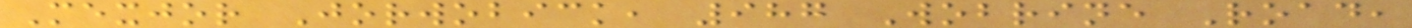Mexjor Jorwobick, 987 Wobrine Road,
